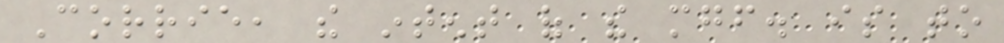Corrie, the intent of the mgf. is to
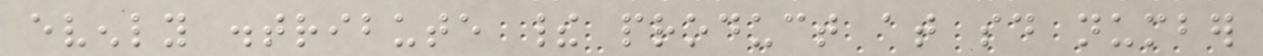evenly distribute their product at said number
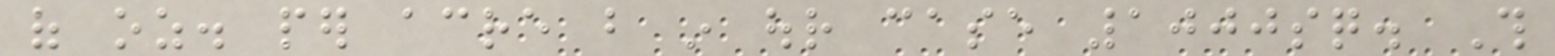of oz. per acre but in our case 1000sq. This
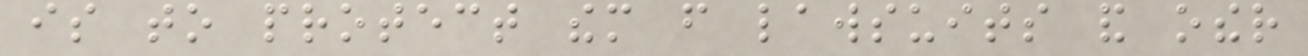is to protect them from lawsuits and other
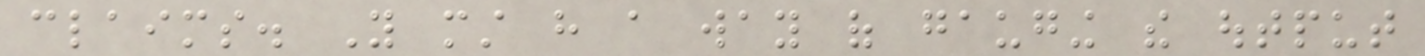claims. You must have a way of gauging the output
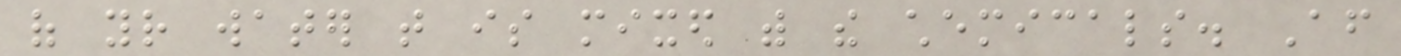of your water that is mixed with the chemicals. After
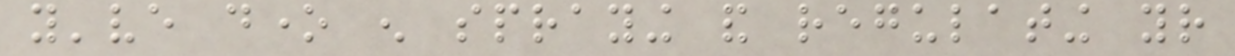you've done enough spraying and regulating your
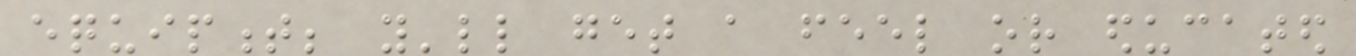equipment; you'll get a feel or educated
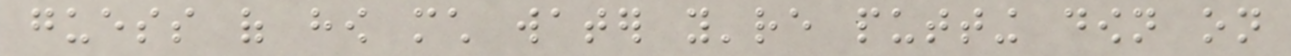guess of how much water you're putting down on
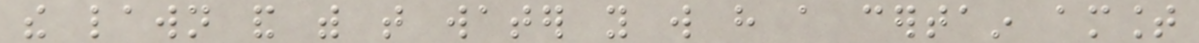the lawn and with that water you will have a certain amount
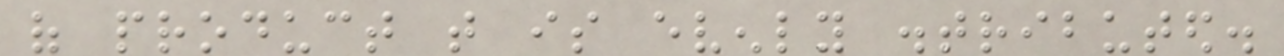of product that is evenly distributed.
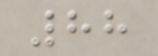88
